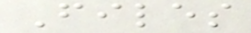Files
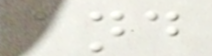and
